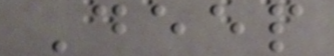Deep
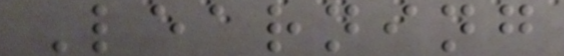Learning
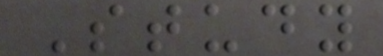Study
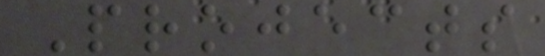Projects
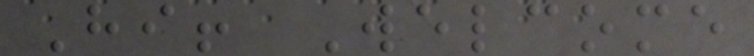Hi! Welcome
